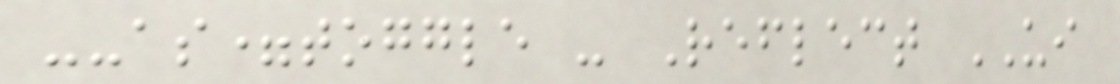--as=toggle - Reflect UI
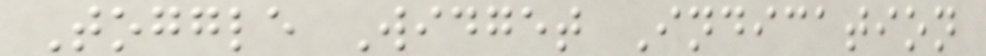Toggle Widget Indication
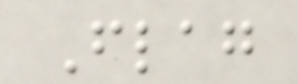Flag
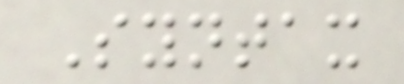Syntax
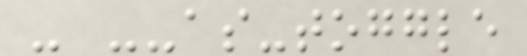- --as-toggle
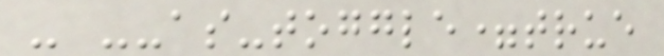- --as-toggle=true
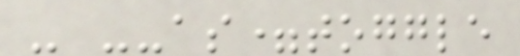- --as=toggle
